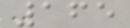165
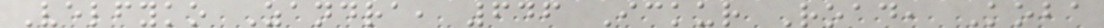Velfyko Zandra, 646 Ickur Road, Koba
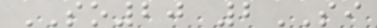SO20 2SI
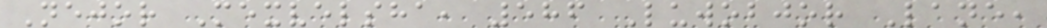Nejor Mexvelsha, 586 Luwobjor Lane,
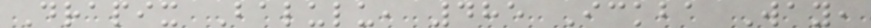Drapix Balulu, 485 Ickba Way,
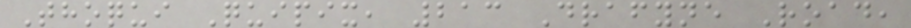Thoqui Quipix, 213 Drafyne Road,
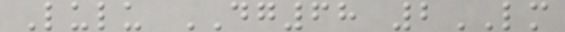Lulu DG68 2LM
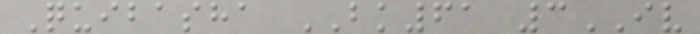Quibasha BK61 3IV
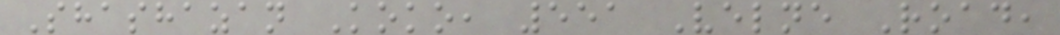Shashazan Koko, 551 Velne Road,
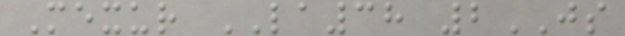Mexur LA38 2JS
